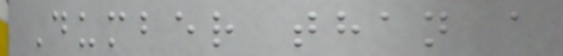Dumber than a
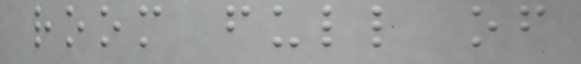room full of
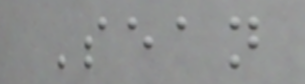Sean
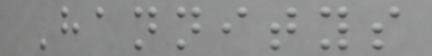Hannitys
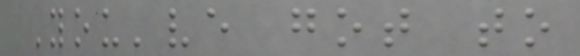You've got to
